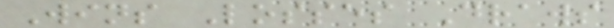Wins Losses Draws
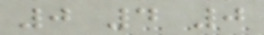0 4 0
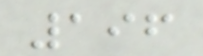196
